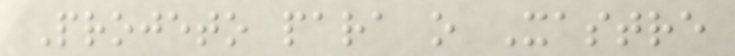Projeto para o Xastre
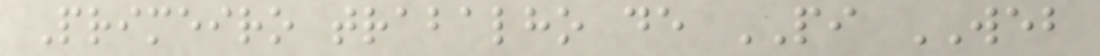Primeiro trabalho de PI WEB
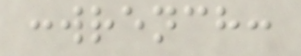:wrench:
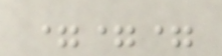===
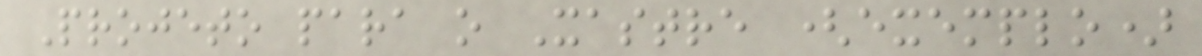Projeto para o Xastre (exemplo)
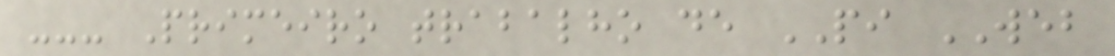--- Primeiro trabalho de PI WEB
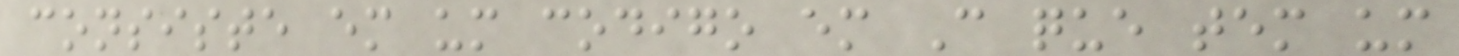consiste em um codigo em C que tem um
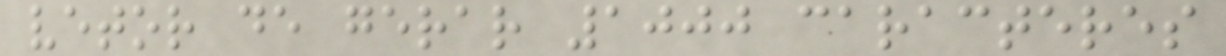vetor de gerar 1000 caracteres
